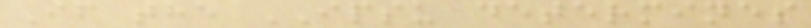If the IPSU determines
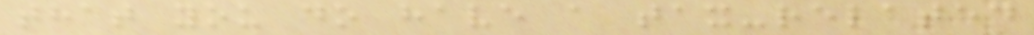that you do have a tax-related
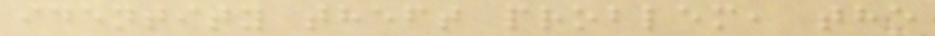identity theft problem, the
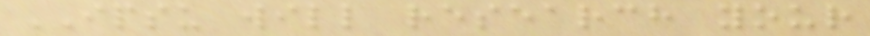IPSU will research your
